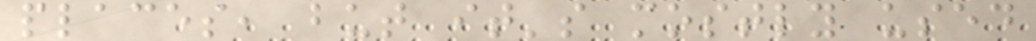places, but it's mostly used
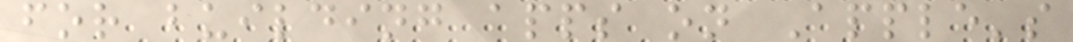for building apps on Apple's
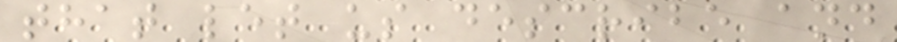that let us describe and
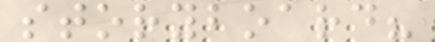storyboard?
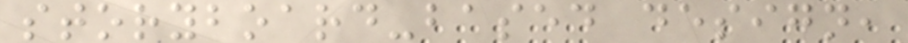storyboard-based design,
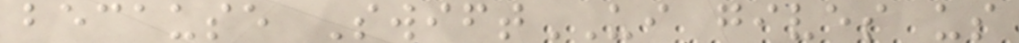because SwiftUI gives us
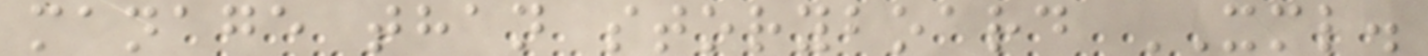manage than storyboard XML.
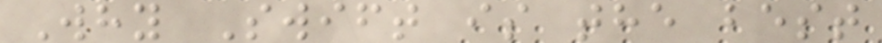Why Swift is the best
